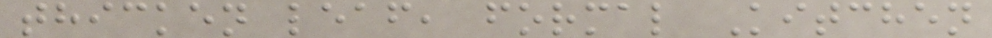thicken leaf, formal Kitchen
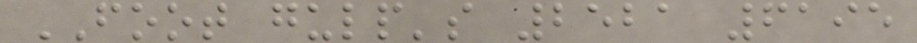FOOT gulp's 2521 6195
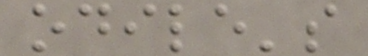odile's
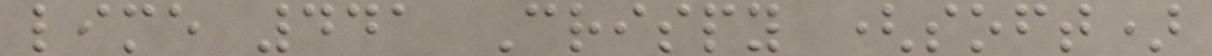lime 441 Crispy (soft)
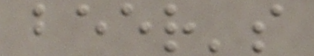beer's
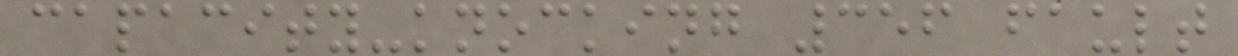capacity-knocking 356 fault
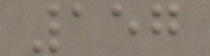157
